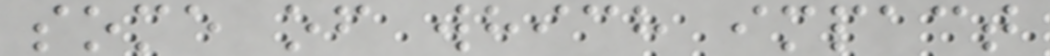some of which impact
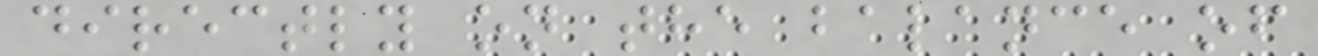directly on the balance of
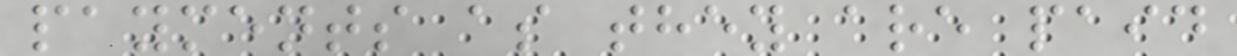payments as they are paid
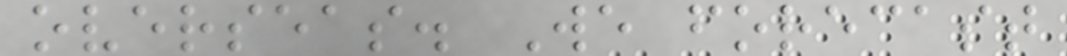overseas. We forecast
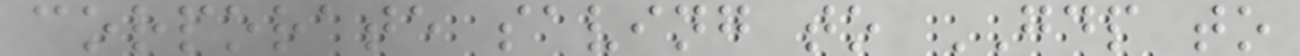corporate saving to GDP to
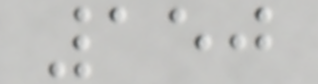150
